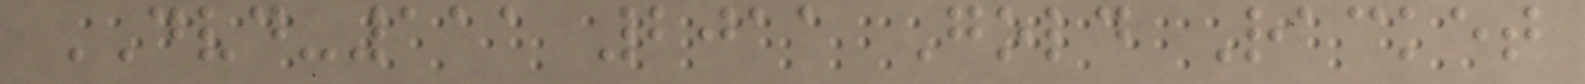DVD-111 2011 Gold Racket
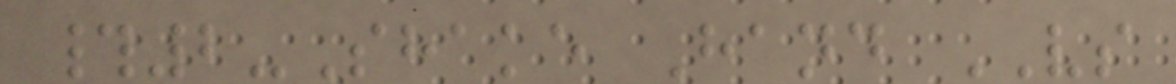#2-Shake Hand VS
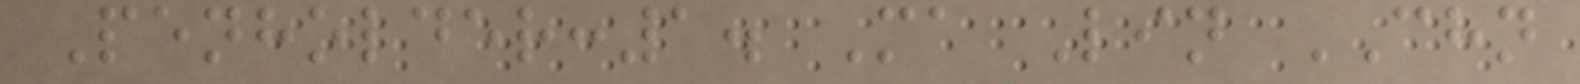Penholder:1. Ma Lin CHN
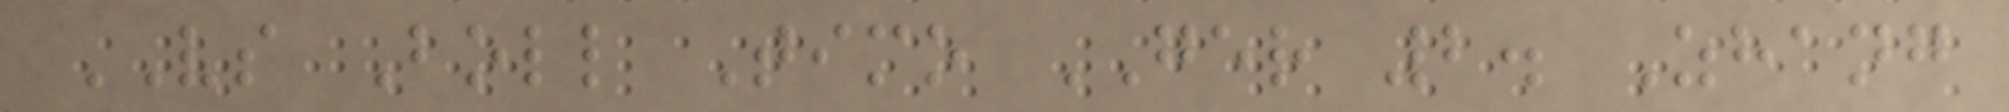VS Boll Timo GER 2. Zhang
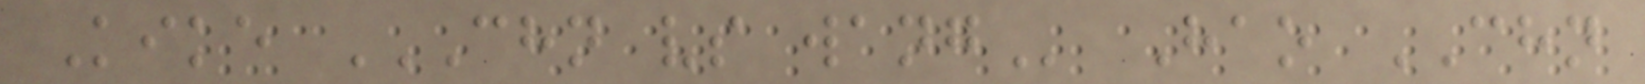Kike CHN VS WANG Hao CHN
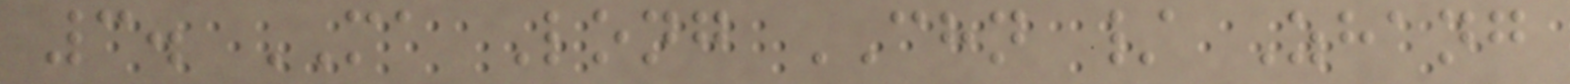3. MA Long CHN / Zhang
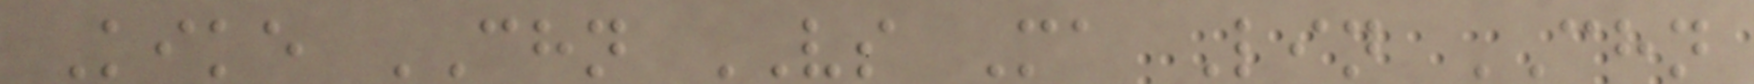Kike CHN VS Ma Lin CHN
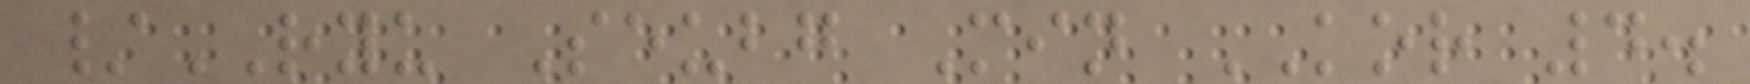/RYU Seubg Min KOR 4.
